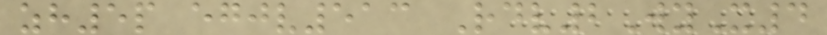zh5p egjv513 Rdv2WyX4
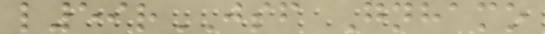l59rJSF Gnhamo
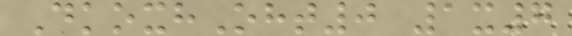DkoxhOht0 1x7
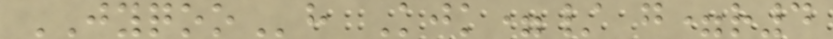JYQOOh Kjk=/ g=r4
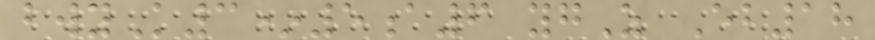bwyK3*5a6 ygZ Eb18
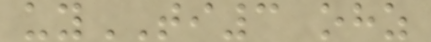uyTI3 ohz
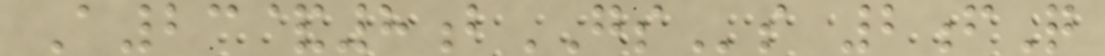A23&8bGSs 2fQ
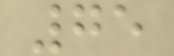75
